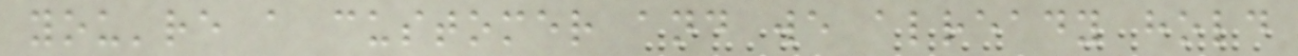you're a customer and we already hold
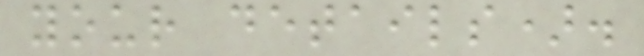your details).
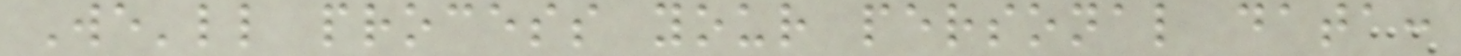We'll process your personal data:
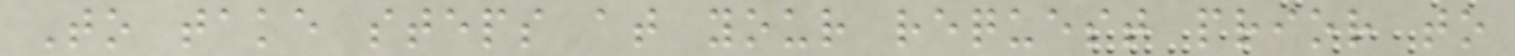To take steps at your request prior to
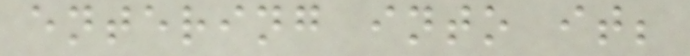entering into it;
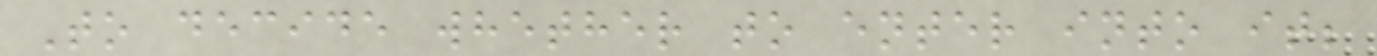To decide whether to enter into it;
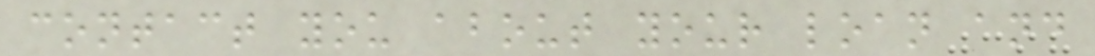contact you about your loan and
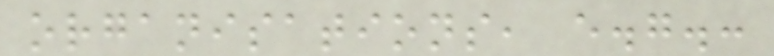organisations, e.g.:
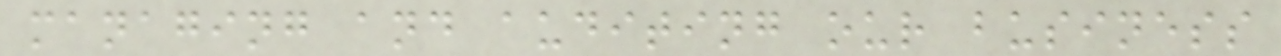managing and auditing our business
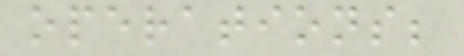operations;
